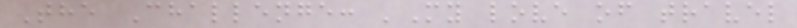The Challenge: 'My love of travel
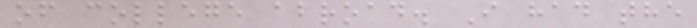of college abroad. I had the
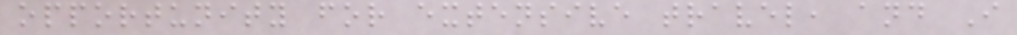opportunity for extensive travel, and I
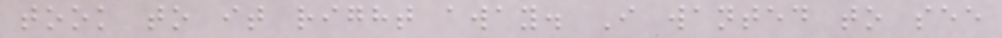took to it right away. I wanted to see
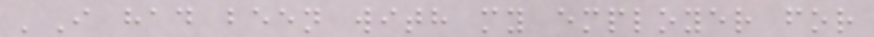'I had been with my employer for
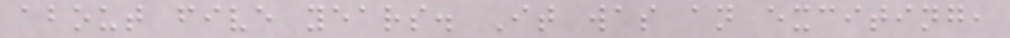about five years. It was an exciting,
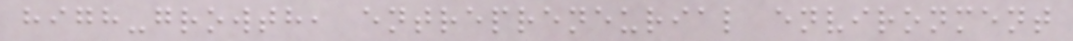high-growth, entrepreneurial environment
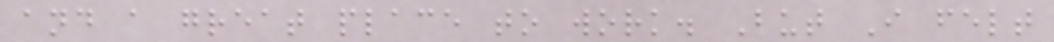and a great place to work. But I felt
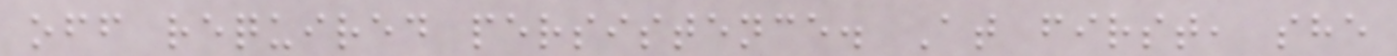off required persistence. At first, she
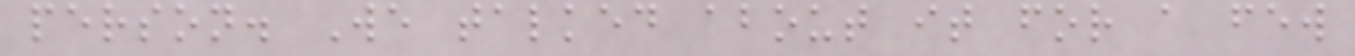person. We talked about it for a few
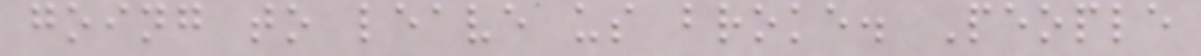going to leave us broke. People
